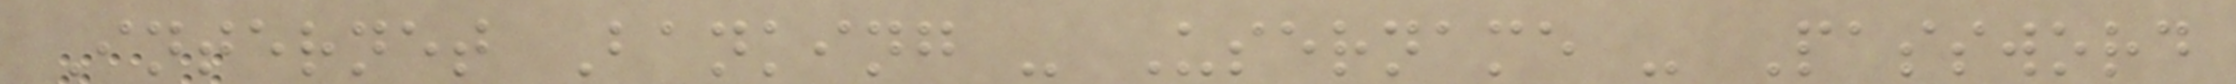Internet Banking - Username - Password
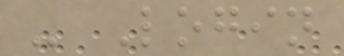- Login
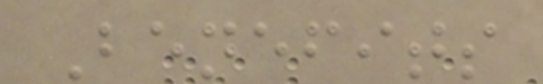Benefits
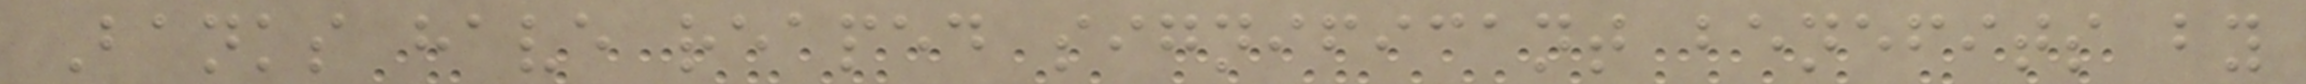Banks have reaped significant benefits by
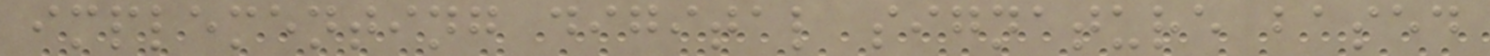implementing digital signature based
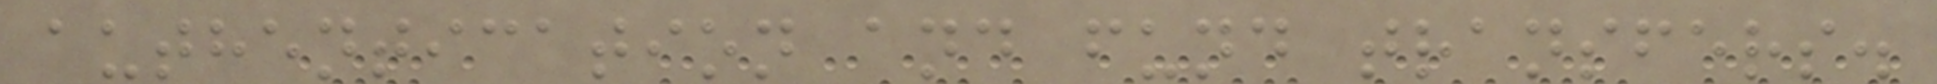authentication and fund transfers.
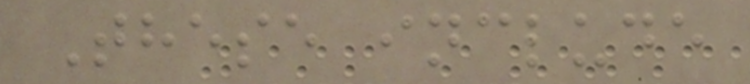These include
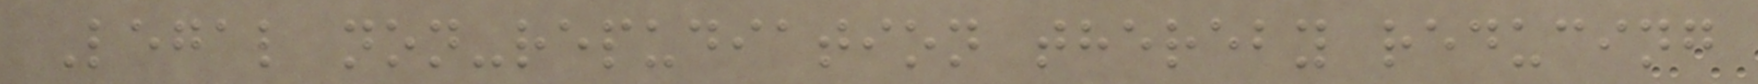Legal non-repudiation thereby reducing
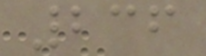236
